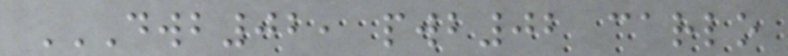DWB02, PWB02 CARLO
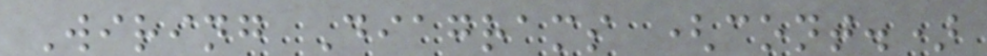Wiring Diagrams (cont.)
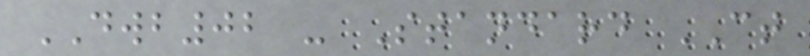DWB02 - Standard CT
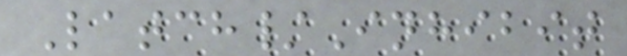Latch/Inhibit
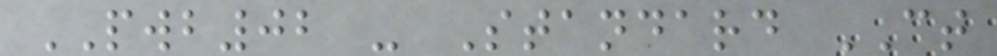PWB02 - Standard CT
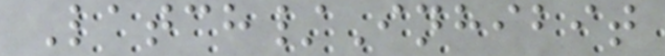Latch/Inhibit
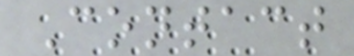Contact
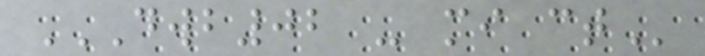DWB02 - MI CT
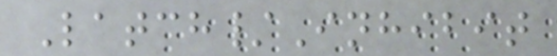Latch/Inhibit
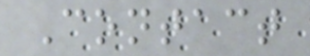Contact
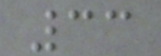33
